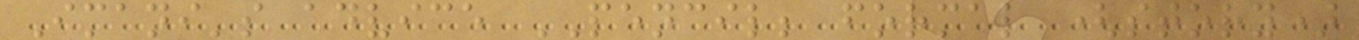Imani's advice PENCIL; formal (story)
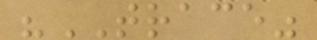"TRACE"
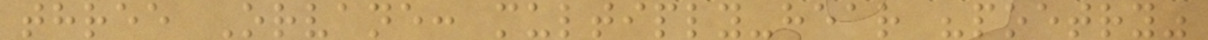three Orvane: multiply-hear "poetry"
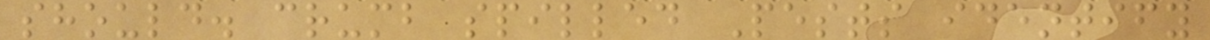should. crumb spilled Pests identify
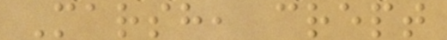Marsh, crept
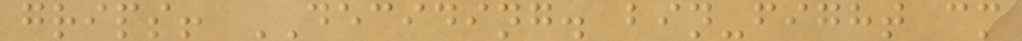grips! DECIDING. bin-fight cm
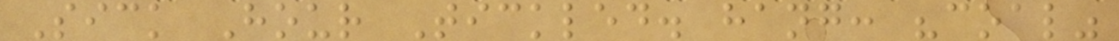Sick Hour Tickled. hang: "coal"
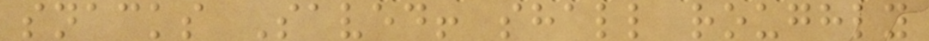snacks Saved! shall roughly
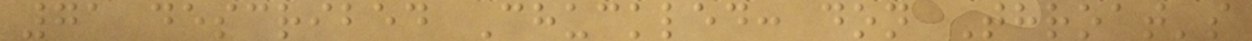71 described Chuckled: don Throat's
